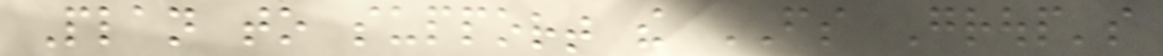Plan to support the FS Group's
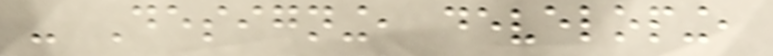- Designing, developing,
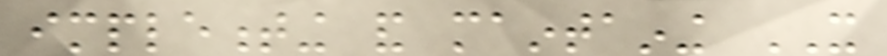implementing and maintaining IT
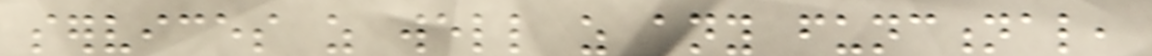services as well as any functional,
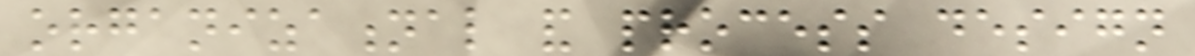organizational and process design
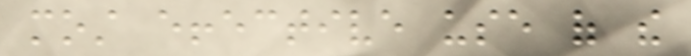most effective use of the
